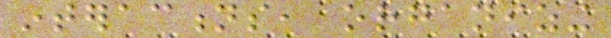interactions, organizing
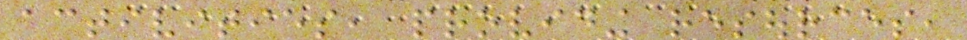activities, providing resources,
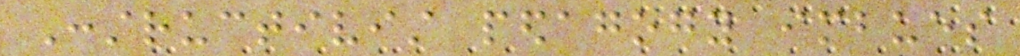Constructivist pedagogy imbues
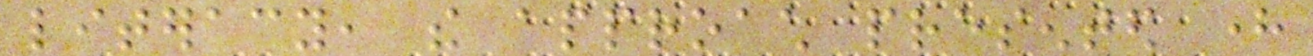literacy, the approach presented here
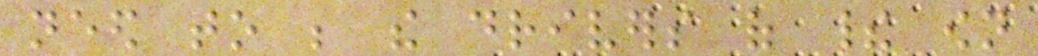need to be the drivers of their own
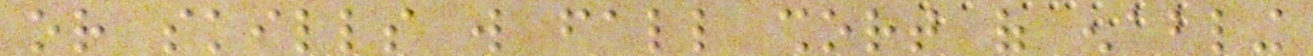or skills will fall short of enabling
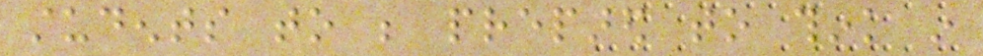students to be prepared to think in
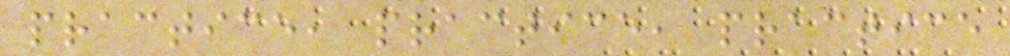practice, practice, practice
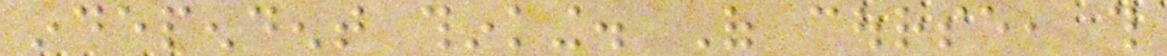independent thinking. Of course, this
